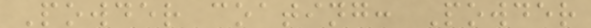Powder coating: Powder
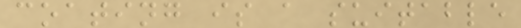coating is a suitable
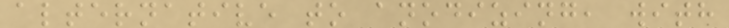alternative to anodizing, with
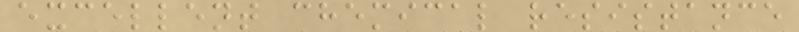excellent chemical resistance
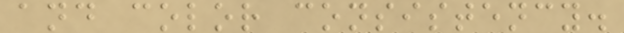and color consistency.
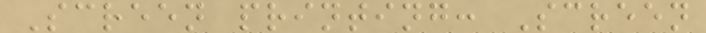Screen printing: Screen
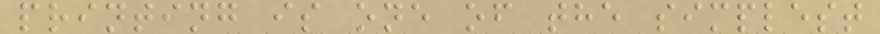printing is one of the simplest
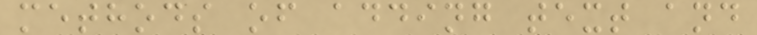methods of adding text and
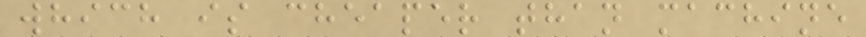which is cheaper than machine
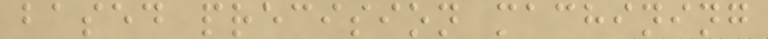based precision machining
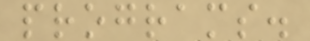programs.
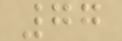77
